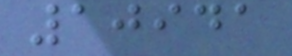10941
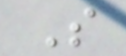S
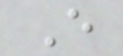E
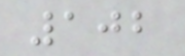102
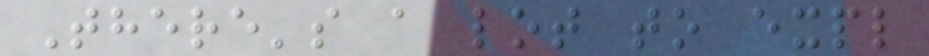There's a lot to expl
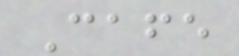Cafe
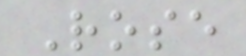Rose
